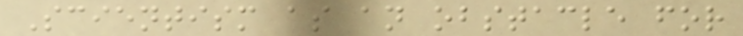Scientism as an obstacle for
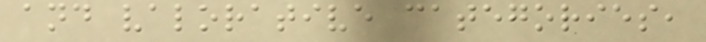and valorative categories,
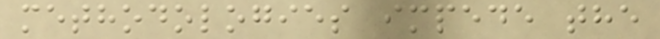methodologies impede the
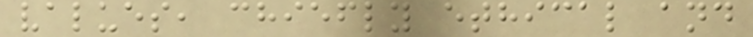values, chiefly ethical and
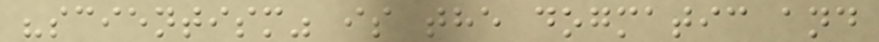"scientism" is the dogmatic and
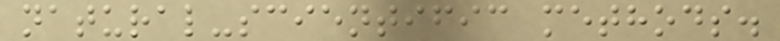natural-scientific methods.
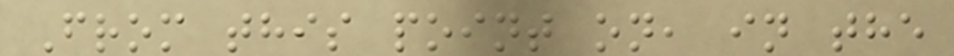From this point on, in the
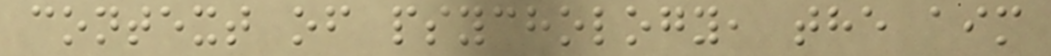context of psychology, the aim
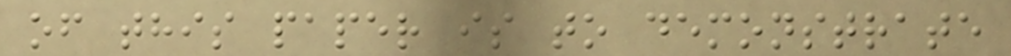of this paper is to demonstrate
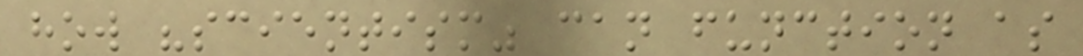how "scientism" can function as
